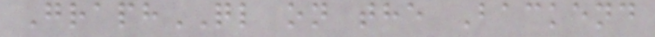GraphQL on the Backend
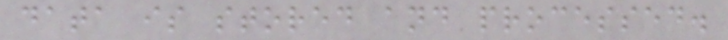data is stored and processed.
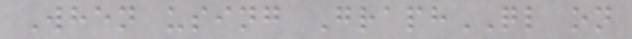When using GraphQL on
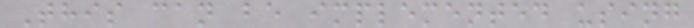This can be implemented using
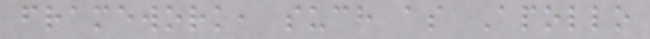framework, such as Apollo
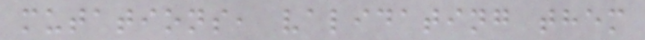mutations, validating them
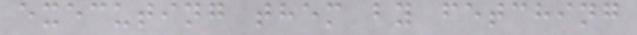executing them by fetching
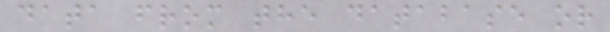data from the database or
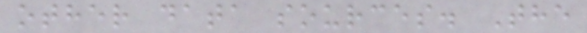other data sources. The
